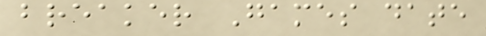breaker Games date
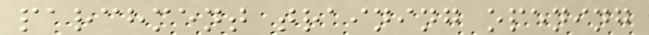parchment training opening
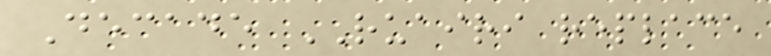Decade RUAIRI replace
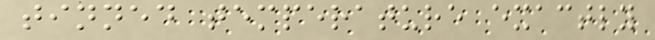tinned temperature exactly
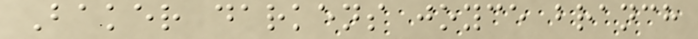Baker darkens joyce branch
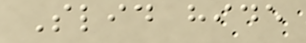Slid hide
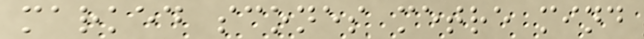marked scones metre mind
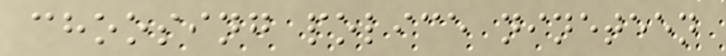choosing police nineteen
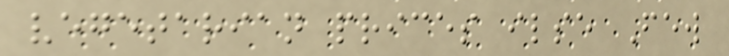vegetarian prices ilse Few
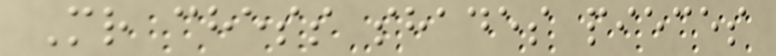Mr chess shades pieces
